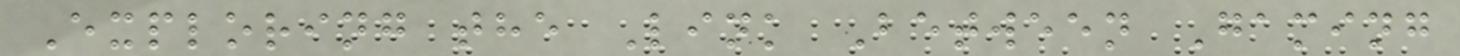Exploring the Link Between Gaming
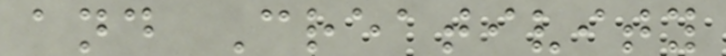and Creativity
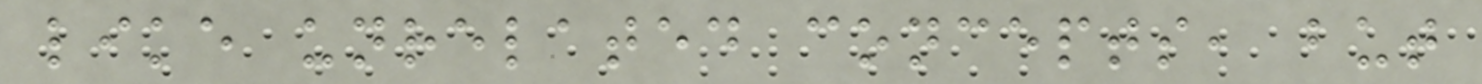like unrelated concepts, but
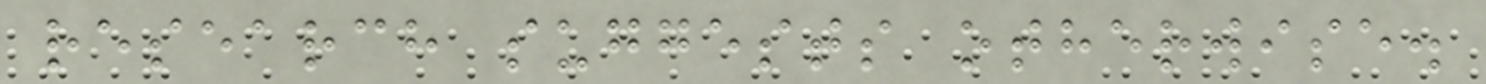research suggests otherwise.
